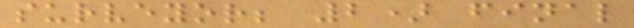surveyor; 2) final
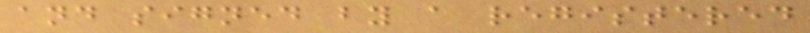and signed by a registered
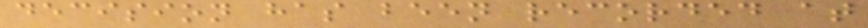decision has been recorded at
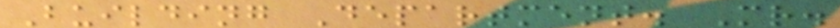Building Department. Mr.
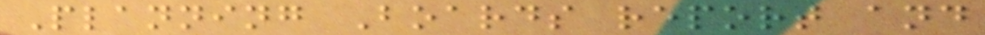Planning Boards report and
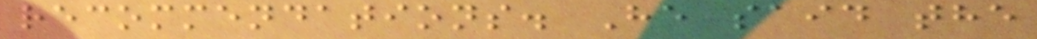recommendations. He said the
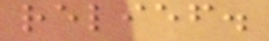relief.
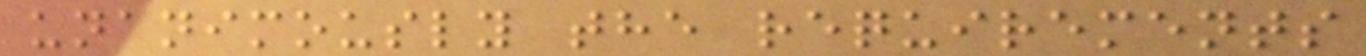unanimously the requirements
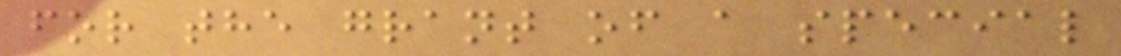for the grant of a special
